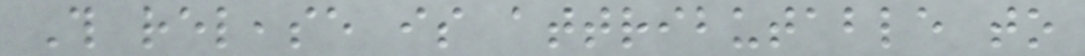This release is attributable to
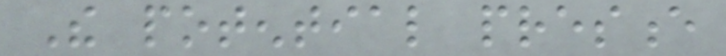The potential presence
